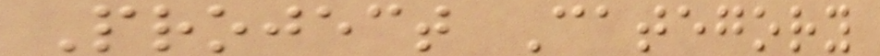Project Category
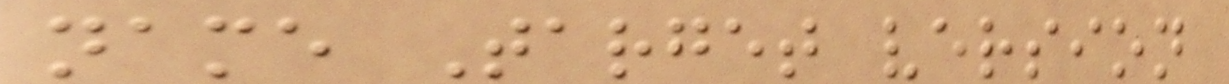name Target version
